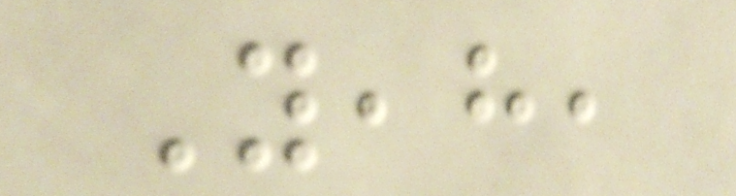Yeah,
